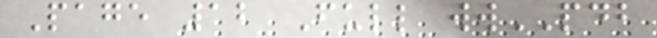Page 12 Full wwPDB
